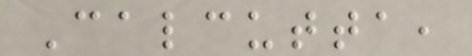Calcutta,
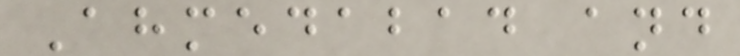Ahmedabad and
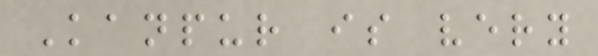Kanpur is very
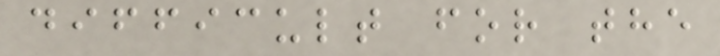difficult for the
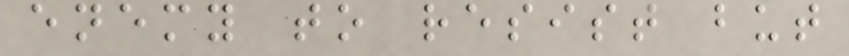enemy to resist but
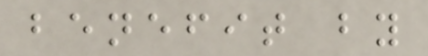benefit by
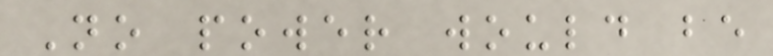No power would be
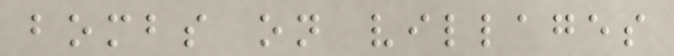bombs on villages
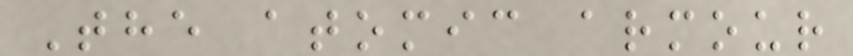The atomic armour
